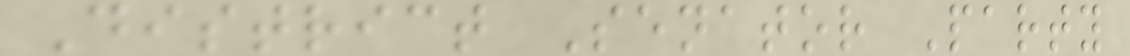District Senator Party
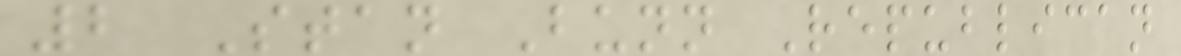2 Stan Bunn Republican
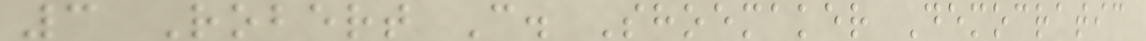3 Robert C. Shoemaker Democratic
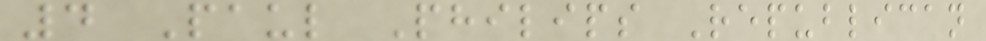4 Paul Philips Republican
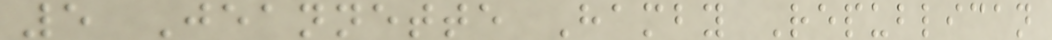5 Jeannette Hamby Republican
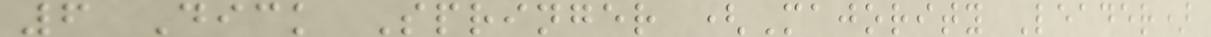6 Dick Springer (Majority Leader)
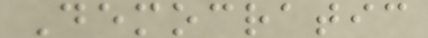Democratic
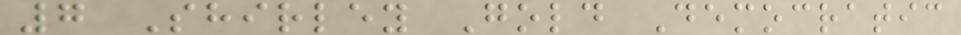7 Shirley Gold Democratic
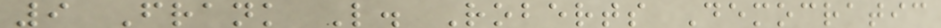9 Frank L. Roberts Democratic
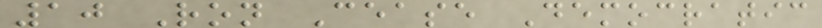10 Ron Cease Democratic
